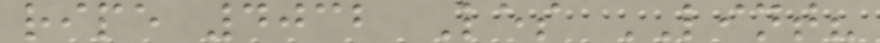ripe 4032 Les LINT?
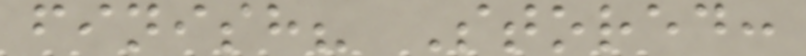finish? Stored:
